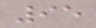95
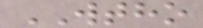WTHO
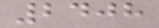2408
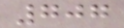707
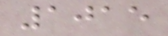1015
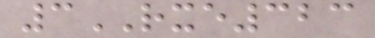3RXE323
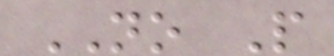NO P
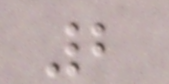2
